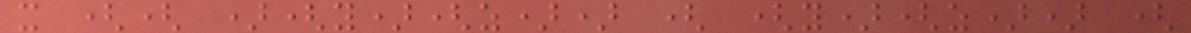x (( )(y)(z)) ( (y)(z)) (
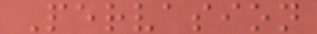Pervasion
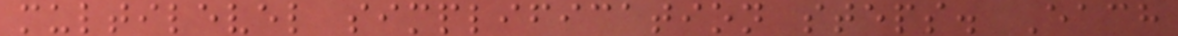multilevel simplification steps. Each
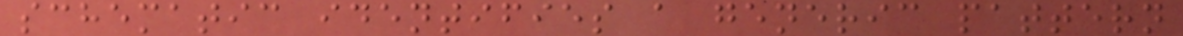schematic identifies a generic pattern
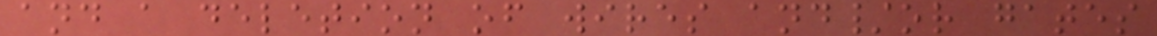and a deletion of wires and/or gates
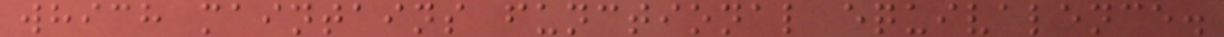which maintains functional equivalence.
